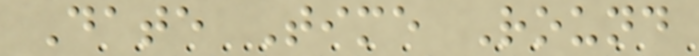Date Time Round
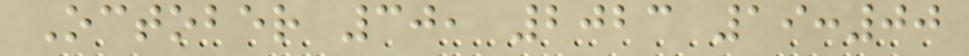October 30, 2023 19:00
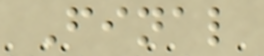Final
